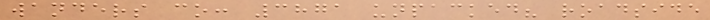wanders co: 3871 unpacked? roadside
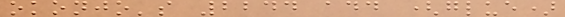okonjo's 2244 add (glue)
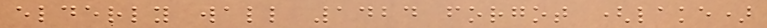elderly wall 1424 forgot (lake)
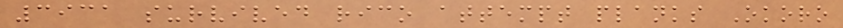3931 survived rico attempt planks Okoro
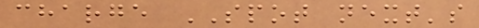charge SPOT next's
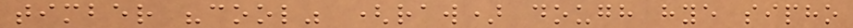timber "cool" (raw) dough hye sipho
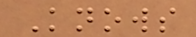Knows
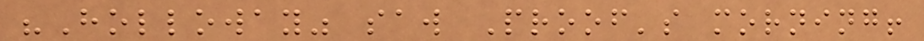"Holloway" saw Proof's morning!
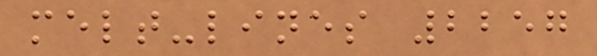melt-lines 2257
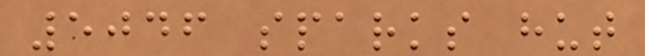5046 sparks hut
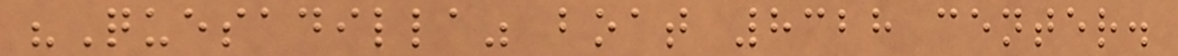"Quesadilla" boat 8328 center.
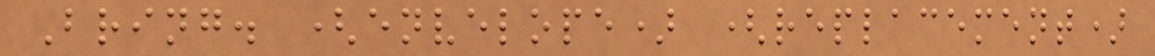Bring. (envelope) (replacement)
